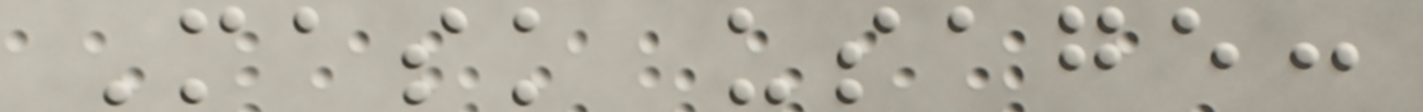Mask usage:
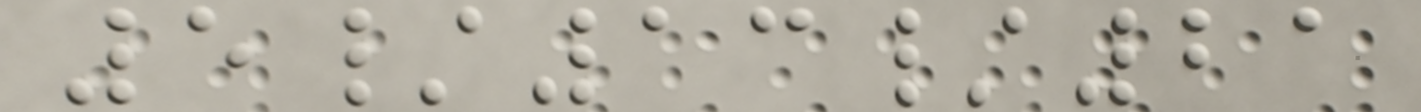5/13/21
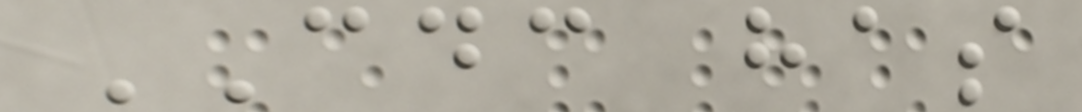CDC has
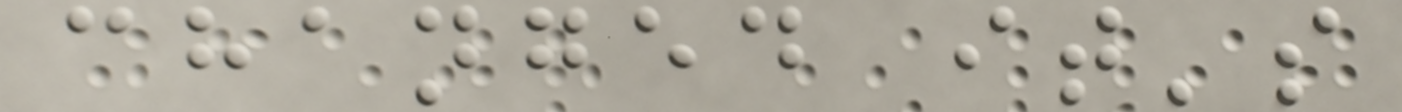changed it's
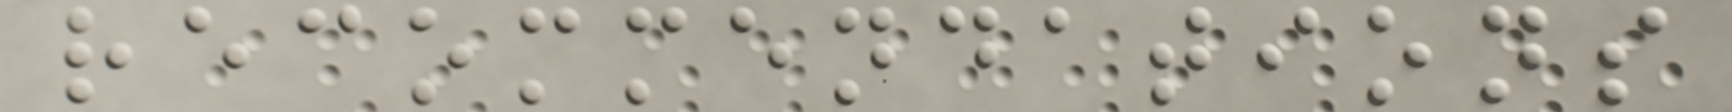recommendations
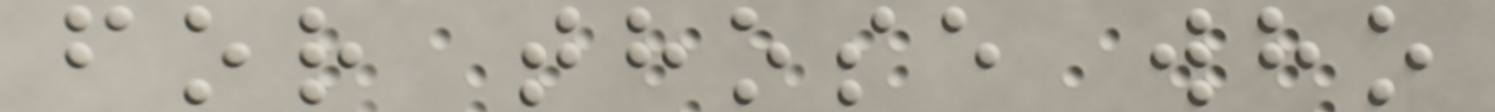for those who
